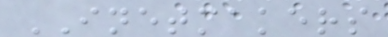INETMAKERS
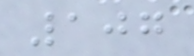107
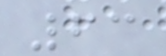63
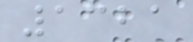1321
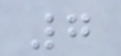7
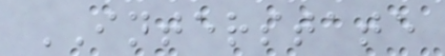INTERSTATE
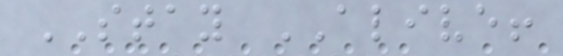STAY ALIVE!
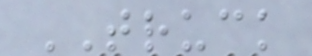TRUCK
